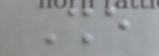She
